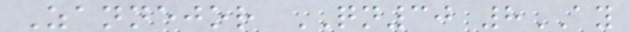Zannejor QN30 8AY
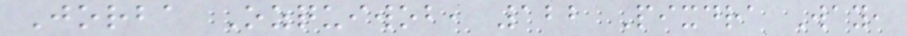Jorba Ozquiwob, 122 Pixdra Way,
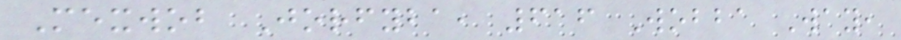Mexwob Jorfyba, 616 Wobba Way,
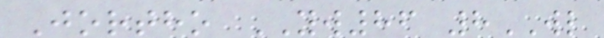Jortho YW86 8WL
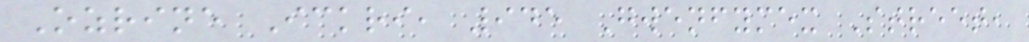Ozrine Ickri, 945 Gwenfymex Street,
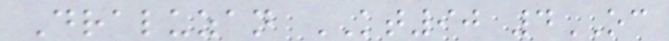Draluzan KT90 4OC
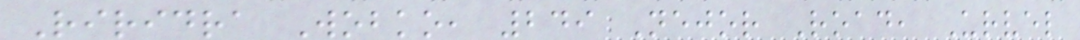Riridra Wobko, 249 Nejor Road, Urvel
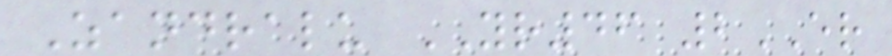Zandralu YR46 2ER
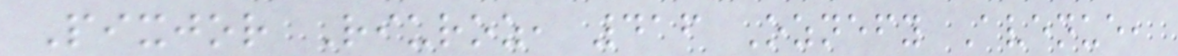Pixjor Riuroz, 416 Oznefy Avenue,
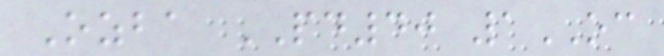Ozba PD40 1OC
